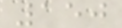150
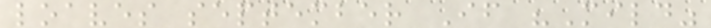loaves september If "Mild"
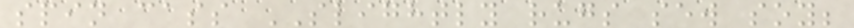spin cass SLIGHTLY rugs sew soy;
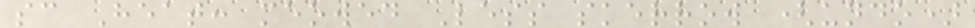sc Heat: meowed Less skerrow (undo)
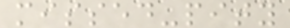missed-pity
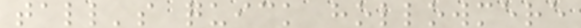tall's quick hollowmere
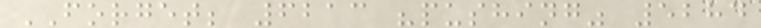FORGET; 6213 "pushing" 5284
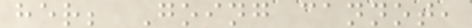her; Going cannot,
